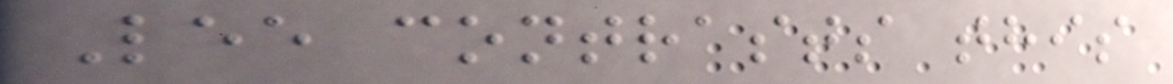Lee contrasts this
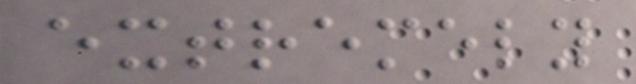extremely
